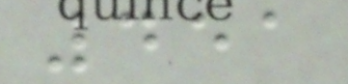451
